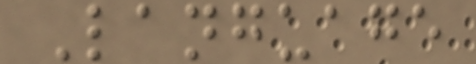Language
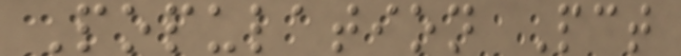Population Pct
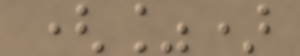(%)
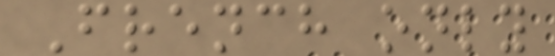French only
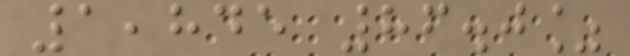1,845 86.0%
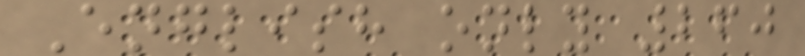English only 260
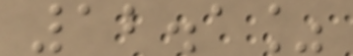12.1%
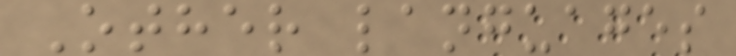Other languages
